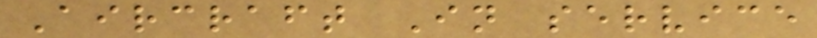Aircraft In service
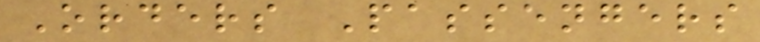Orders Passengers
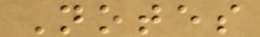Notes
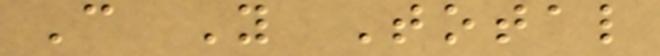C Y Total
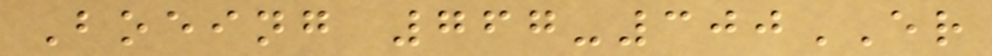Boeing 767-300ER
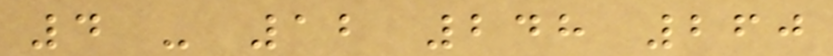4 - 12 248 260
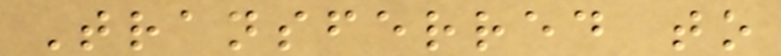Transferred to
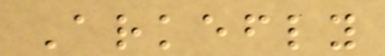Arkefly
